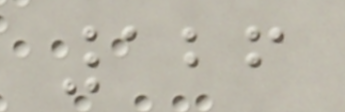126
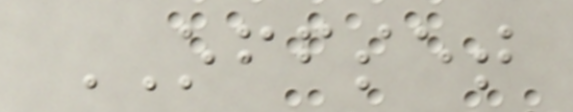OFFSET
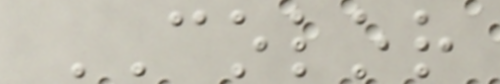COLOR
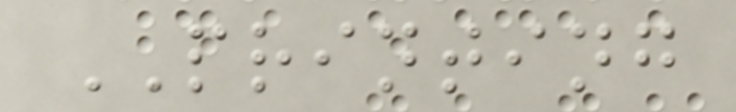PRINTING
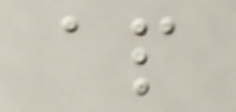ap
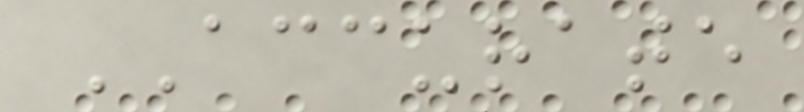ACCURATE
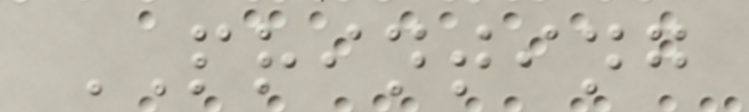PRINTING
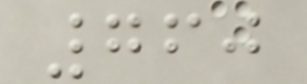760
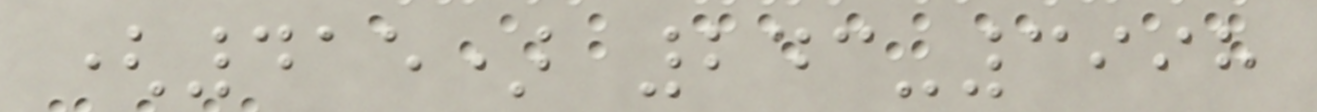(415) 243-3998
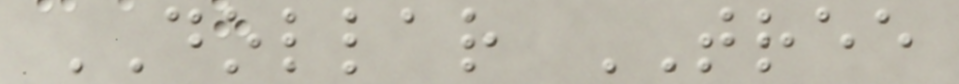DOLLAR TREE
